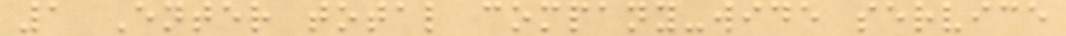1 Enter total company-wide service
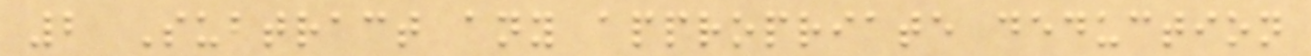2 Subtract any appropriate deduction
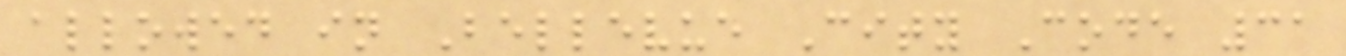allowed in Bellevue City Code 31
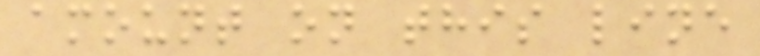amount on this line
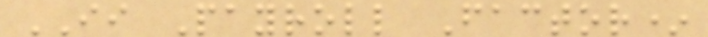II Payroll Factor*
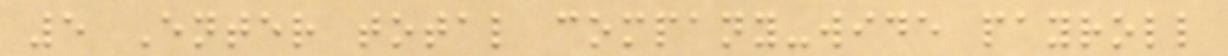5 Enter total company-wide payroll
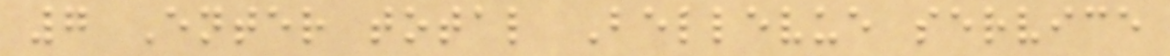7 Enter total Bellevue service
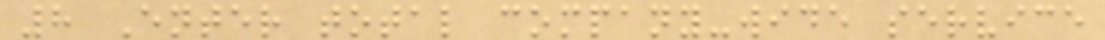8 Enter total company-wide service
